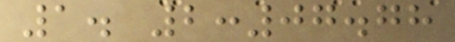1. 2:07.78
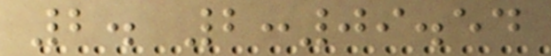2. 2:09.54
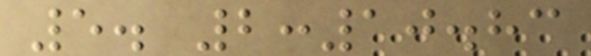5. 2:10.83
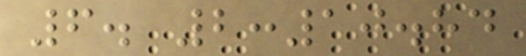6. 2:10.84
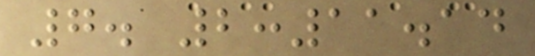7. 2:11.14
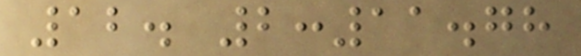12. 2:11.78
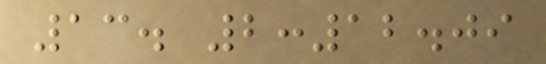13. 2:12.09
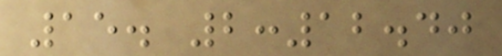15. 2:12.40
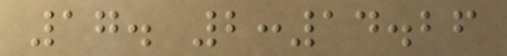17. 2:14.26
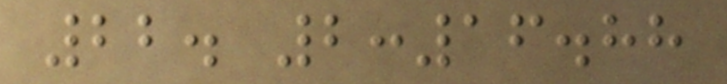22. 2:16.88
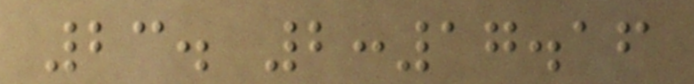23. 2:17.16
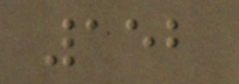152
